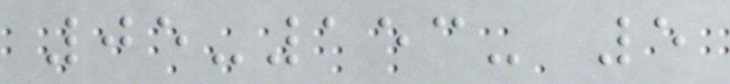05-153- 5
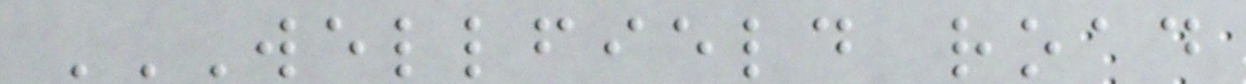WELLFIELD ROAD
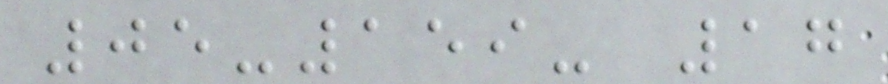05-159- 17
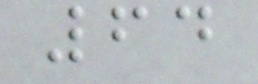64
